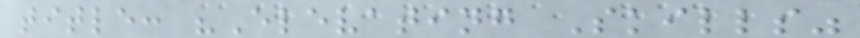title: "Elevating Skills"
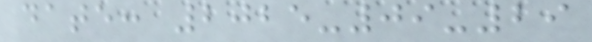date: 2025-09-29
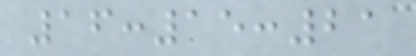16:15:21
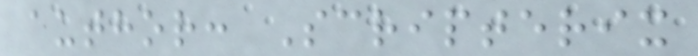author: Scripterix
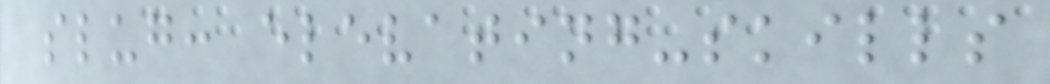slug: elevating-skills
